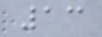13
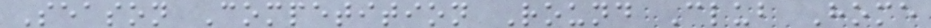Season Competition Round Club Home
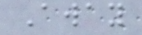Away
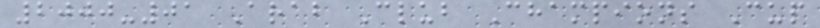2000-01 Arab Club Champions Cup
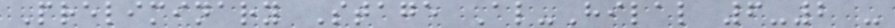Preliminary Stage Al-Hilal 6-2 -
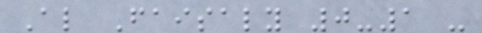Al Faisaly 0-1 -
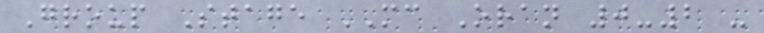Group Stage MC Oran 0-2 -
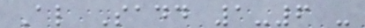Al Sadd 1-6 -
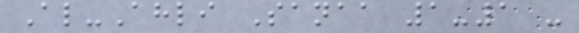Al-Ahli Sanaa 1-1 -
